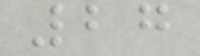27
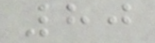80
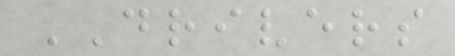DRIVERS
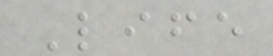Life
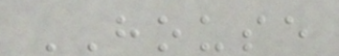HOUSE
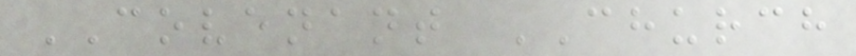COVENANT CHURCH
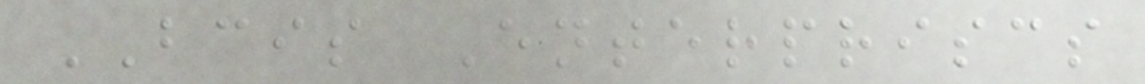BCIS Enterpriscs
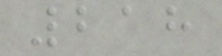218
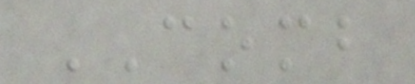COMB
